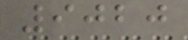9020
